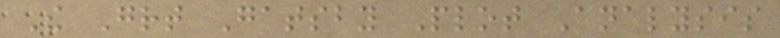The Great Gatsby Plot Analysis
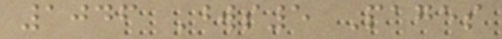1046 Words5 Pages
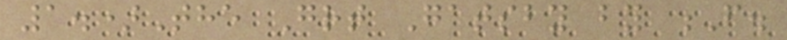1.)The Great Gatsby by F.
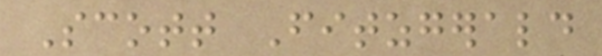Scott Fitzgerald
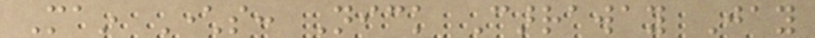Main Characters: Nick Carraway Jay
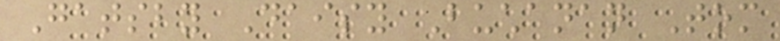Gatsby Daisy Buchanan Tom
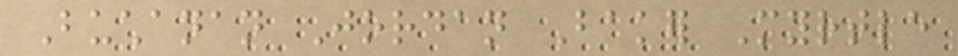Buchanan Jordan Baker Myrtle
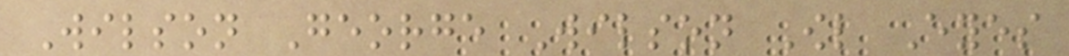Wilson George Wilson Owl Eyes
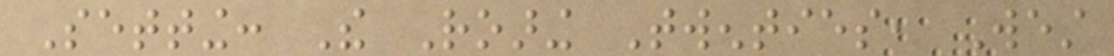Setting: The Roaring Twenties, West
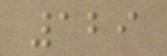129
